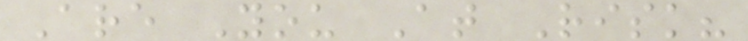Are You At Risk?
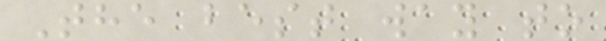The best way to
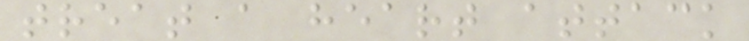treat a heart attack
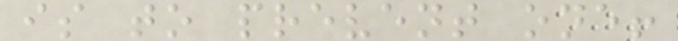is to prevent one!
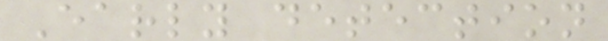Early detection
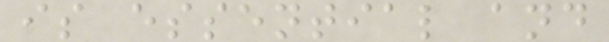is essential and
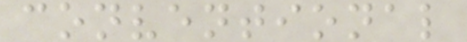conventional
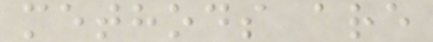methods are
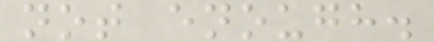not enough.
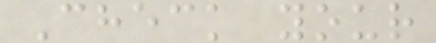Check your
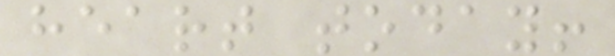heart today!
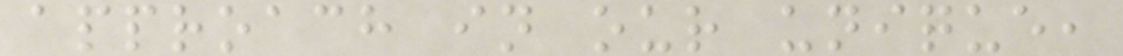approach in our unique,
